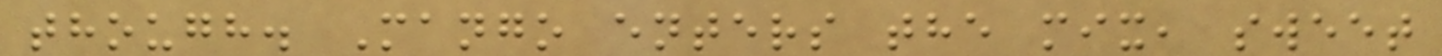though. Mango enters the mix, sweet
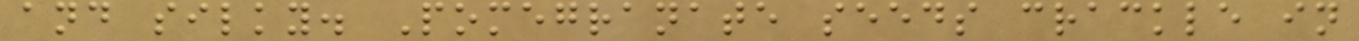and silky. Pomegranate seeds crackle in
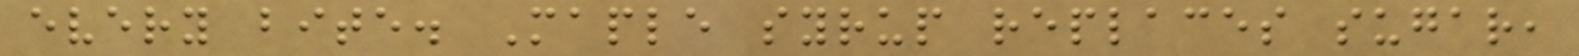every bite. Maple syrup replaces sugar,
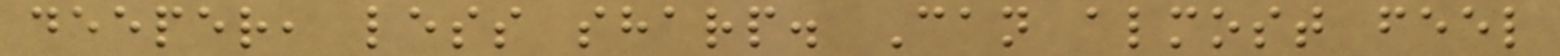deeper, less sharp. Can almost feel
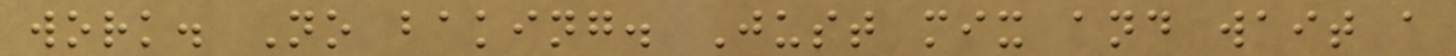work. No baking. Just mix and wait a
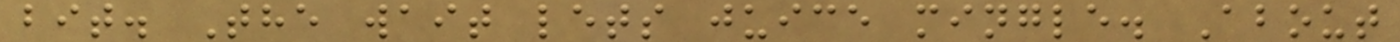bit. The wait lets juice mingle. About
